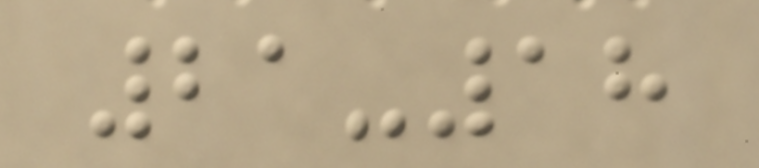21-18
